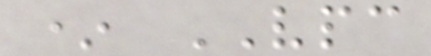* VPC
